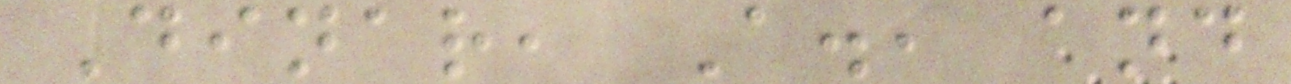Dinar, A., and
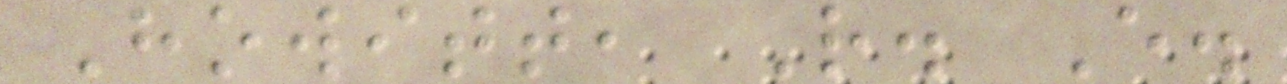Howitt, R. E.
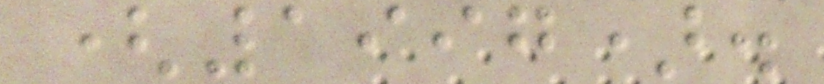(1997).
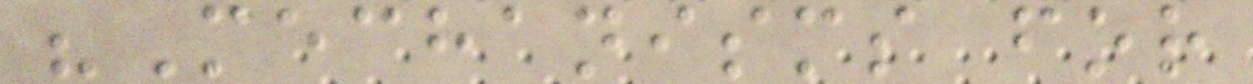"Mechanisms for
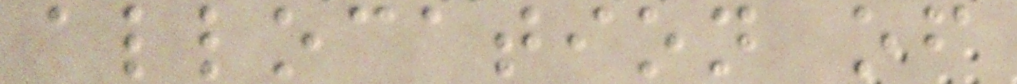allocation of
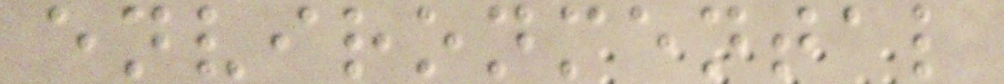environmental
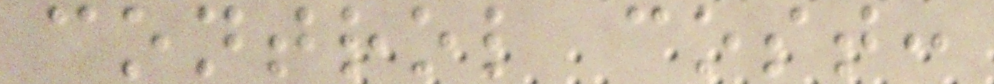control cost:
